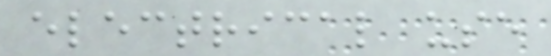electrical use
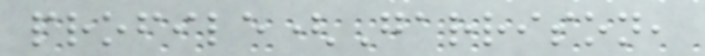profile(Garrison,
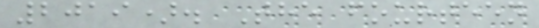2019). The fourteen
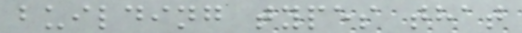building types that
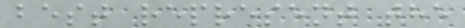best represent the
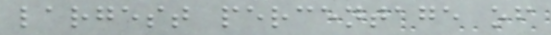largest percentage of
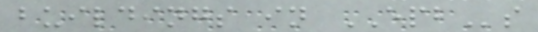buildings in EPBs
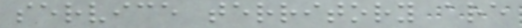service territory are
